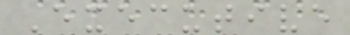Executive
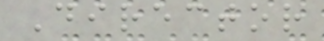Director
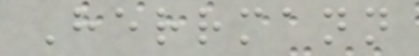Herrmann
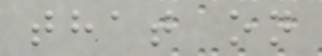that on
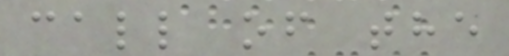call of the
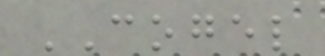COGEL
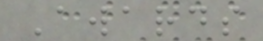Awards
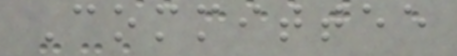Committee
